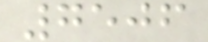7506
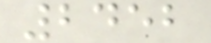2452
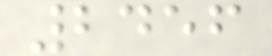2456
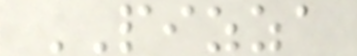PIZZA
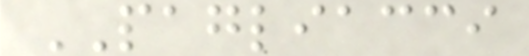PAGLIACCI
